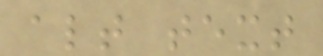alt text
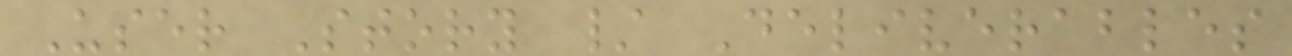User Story / Deliverables
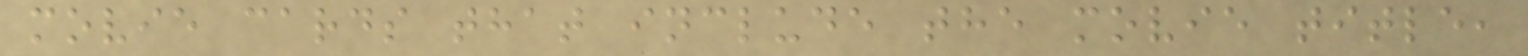movie cards that include the movie title,
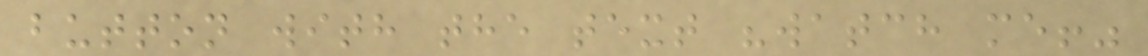button with the text "watch me!"
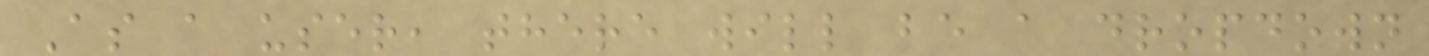As a user, there will be a dropdown
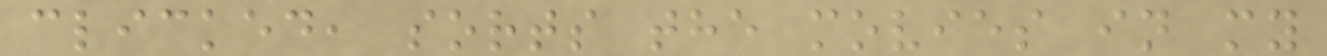clicked, sorts the movies in my
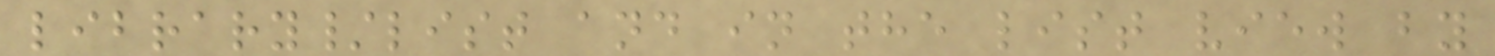library/list and in the list view by
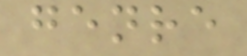genre
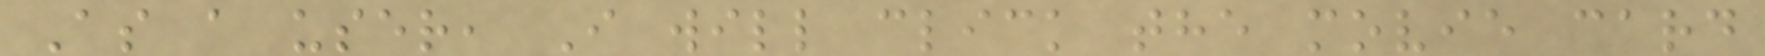As a user, I will click the movie card
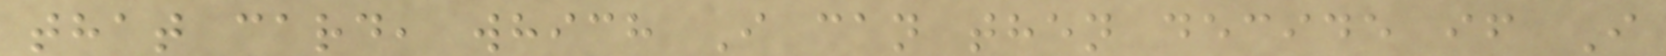that card, which I can then decide if I
